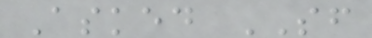Asked SF
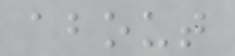about
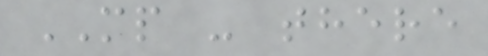MP - there
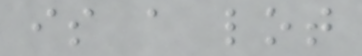is a lot
